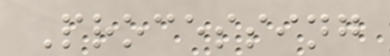Processing
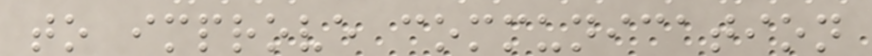to improve communication
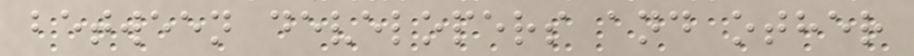between developers and other
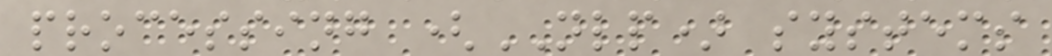processing (NLP) systems
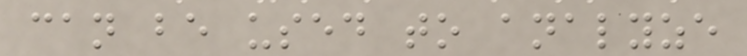can be used to analyze
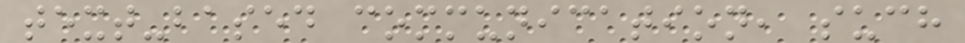text-based communication, such
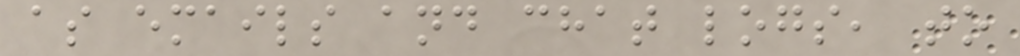as emails and chat logs, to
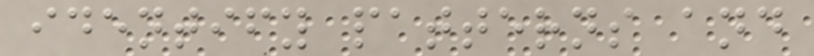identify patterns and
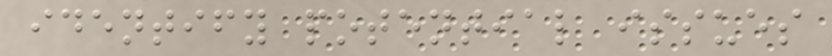identify potential issues
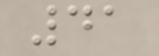41
